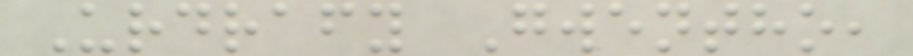Urdrafy Gwentho,
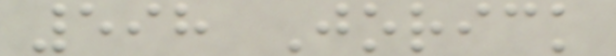598 Jorick
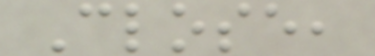Close,
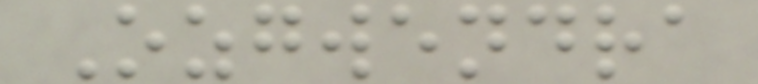Ozgwendra
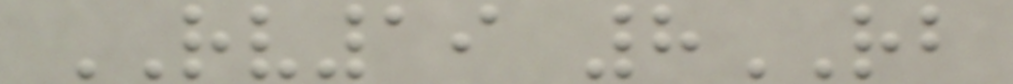RV19 8RB
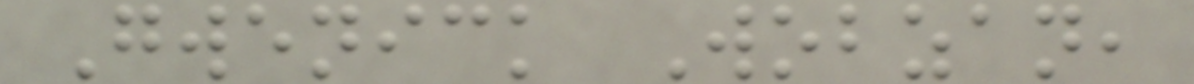Gwenick Wobzan,
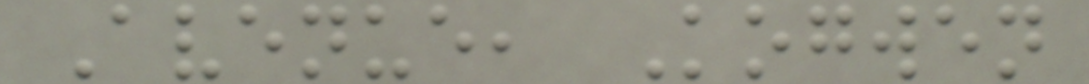Avenue, Kogwen
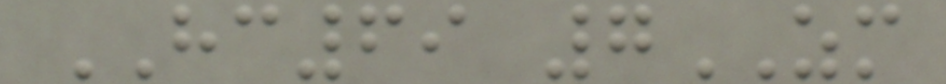HC69 7ZM
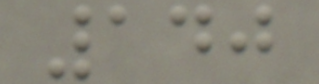140
